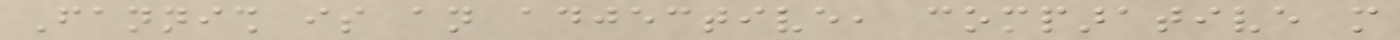Fannish is an adjective, comparative more
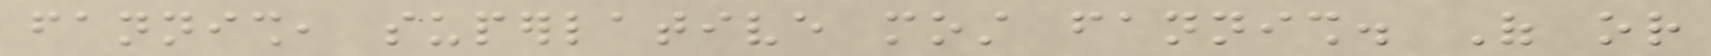fannish, superlative most fannish. Of or
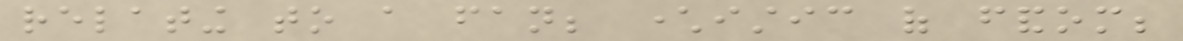relating to a fan; characteristic of fandom;
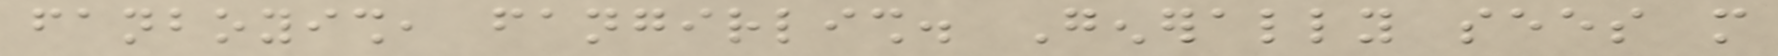fanboyish, fangirlish. Generally sees more
